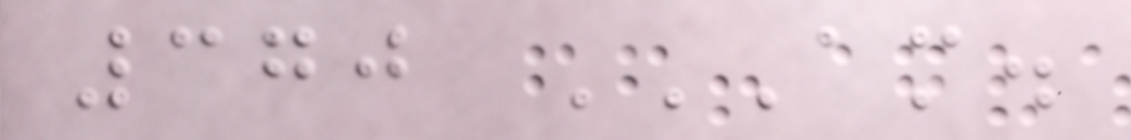370 AM.
